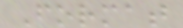Format
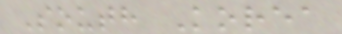South Korea
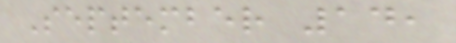September 14,
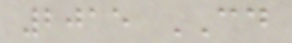2015 CD
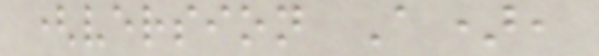(version A),
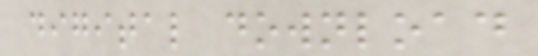digital download
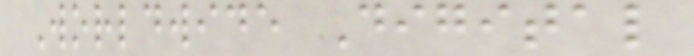Worldwide Digital
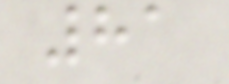81
